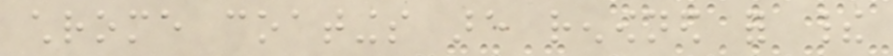chrome coatings are renowned for their
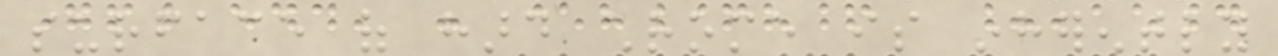surface of hard chrome is inherently
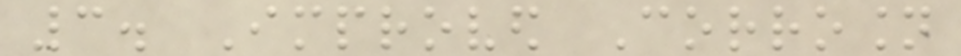3. Improved Corrosion
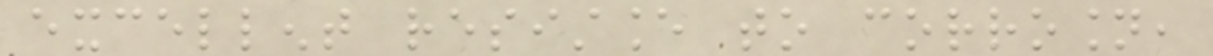excellent resistance to corrosion,
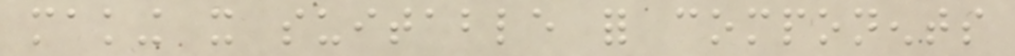making it suitable for components
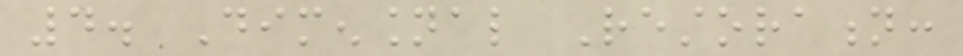4. Dimensional Restoration:
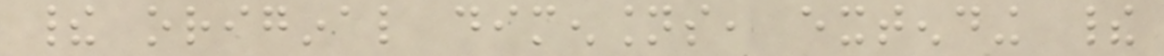their original dimensions, extending their
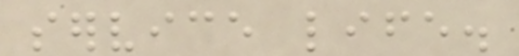service life.
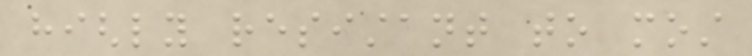highly resistant to most
